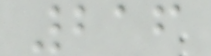216
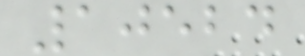10524
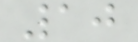10
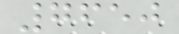7650
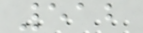512
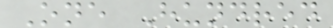One Hundred
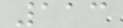113
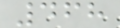468
